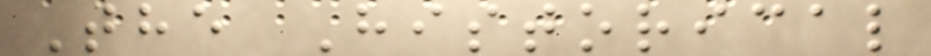The Historical
